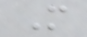M
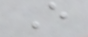E
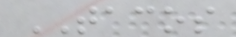TACOS
